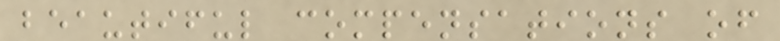beautiful compensations of
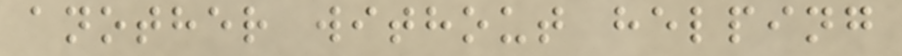another without helping
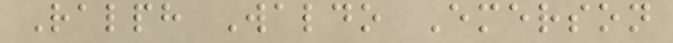Ralph Waldo Emerson
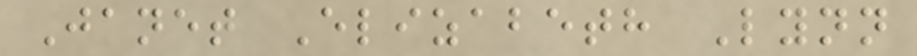Janet Elizabeth Lynn
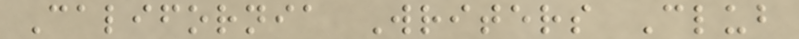California Writers Club
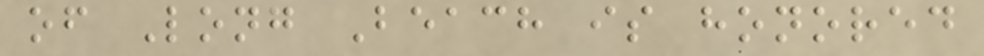of Long Beach is honored
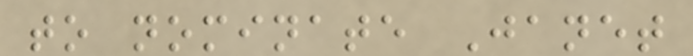to nominate Janet
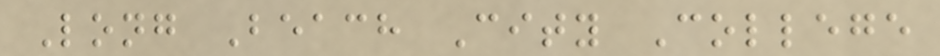Long Beach City College
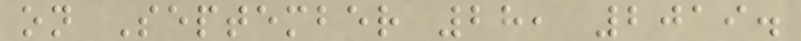on September 28, 2019.
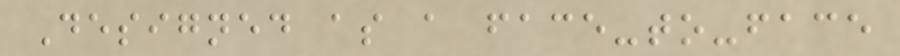Designed as a face-to-face
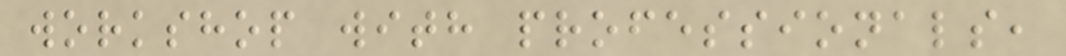workshop with professionals,
